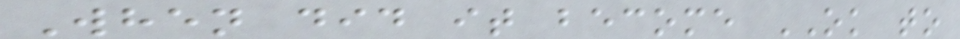When did it become OK to
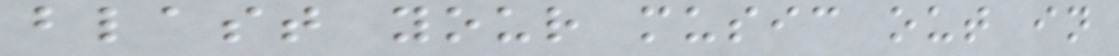blast your music out in
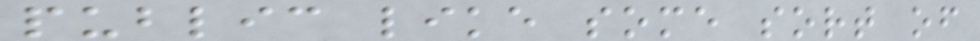public like some sort of
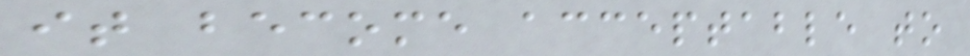it become acceptable to
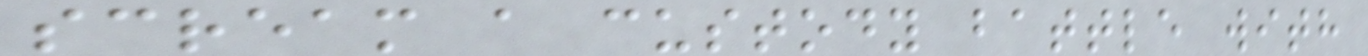scream a custody battle with
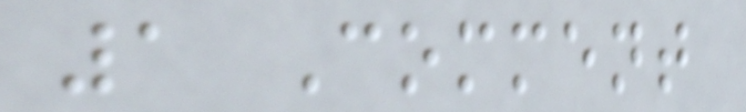1 Comment
